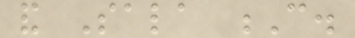and Sala C.
